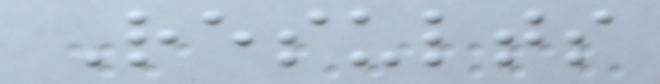Results
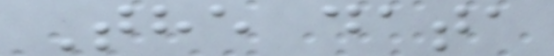The data
